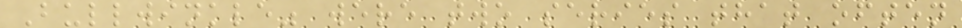Bullwinkle" were two series that often
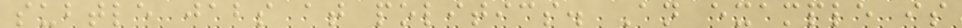subtle jabs at politics. An example is
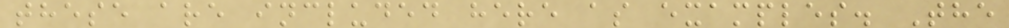these are included here as examples. The
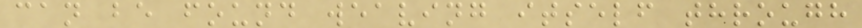can be found weaving itself through
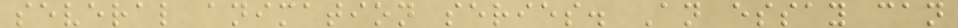several animation series. An essay can
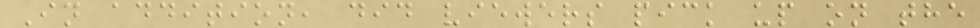In addition, did viewers pick up on the
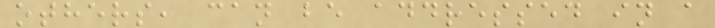others, can be addressed in a
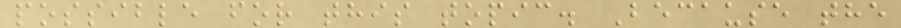possible for this topic. Because the
